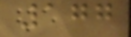177
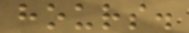hours.
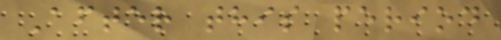After this period
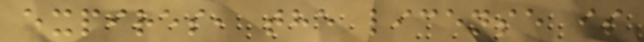expires, the license is
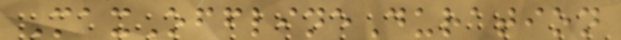MaxOfflineDuration
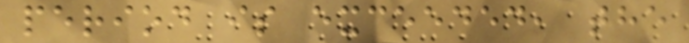period is exceeded, the
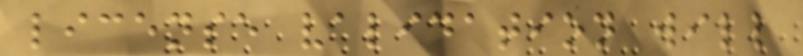license validation will
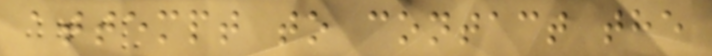attempt to contact the
